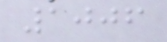1006
